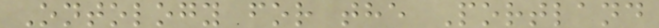Ontology for the Portland
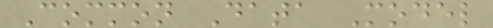Common Data Model
